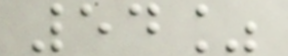54%
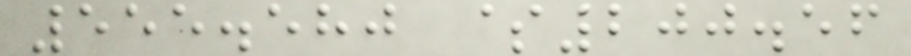555.580 $200.56
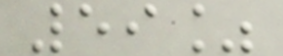59%
